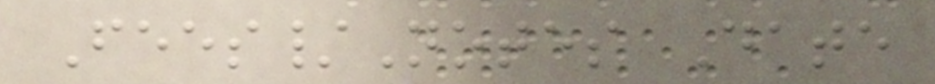Fees/Notes Date
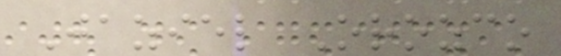Jaziel Orozco
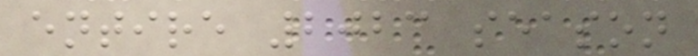entire 2023 season
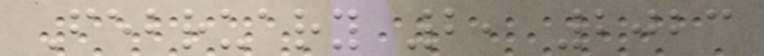February 2, 2023
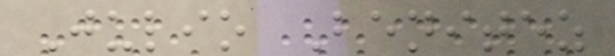Julio Benitez
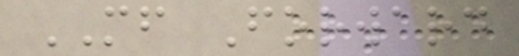MF Forward
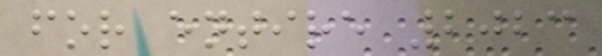for entire 2023
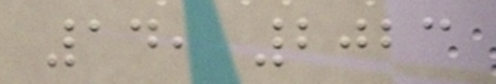14, 2023
